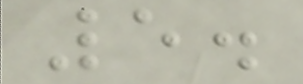5.
